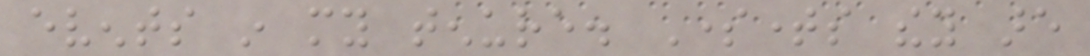events in my tenure. Sometimes they are
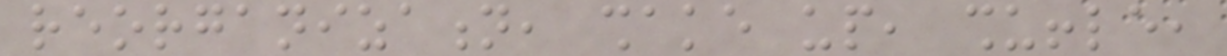reorganization, shake up, shuffle,
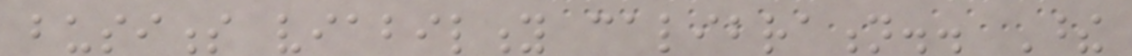business viability calibration.. These
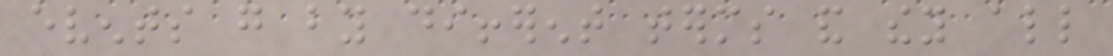events go by different terms and they all
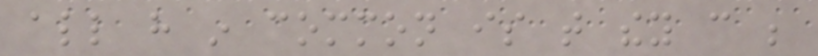all have in common is that they can be
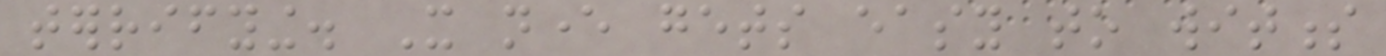terrifying. It never gets easy to witness
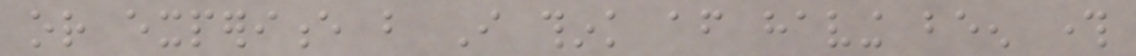or experience but I think after having been through
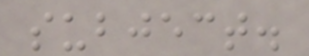subject.
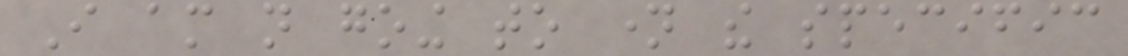I am not going to name the specific
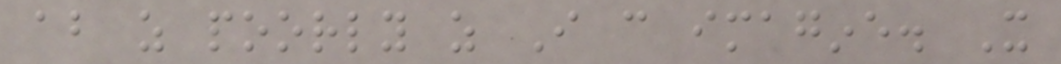about as poorly as I can imagine. It
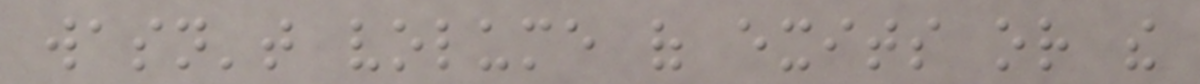wasn't volume of exits or the
